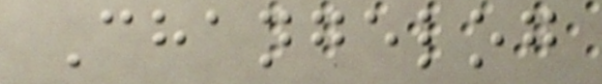Changelog
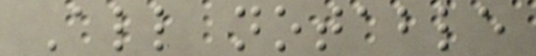All notable
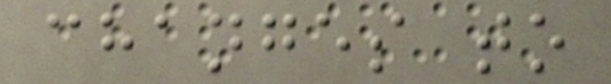changes to
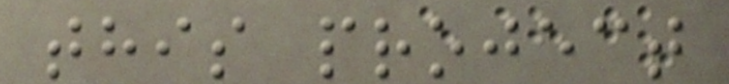this project
